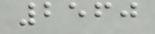2560
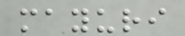mayuri
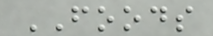FOODS
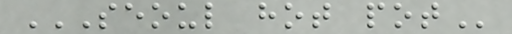SEOUL HOT POT
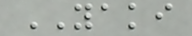YAKI
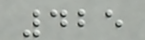425
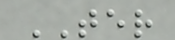TER
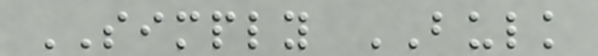SIMPLY BULK
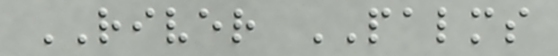RIVER PALMS
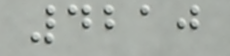4210
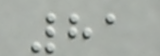81
